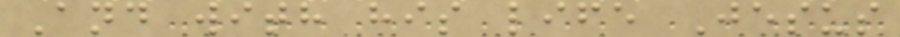And with his life Jesus
